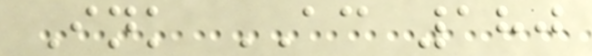Ink AC 180
